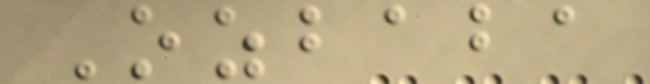Ozbaba
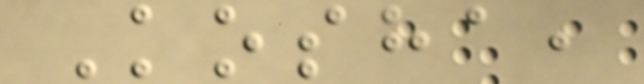Kosha,
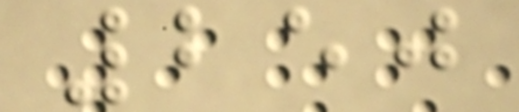250
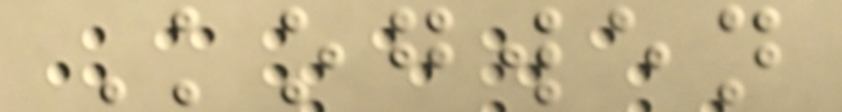Kogwen
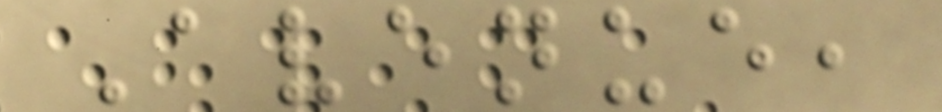Avenue,
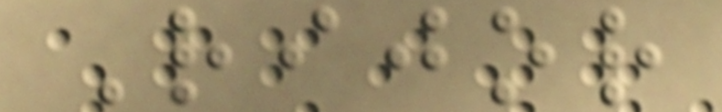Rijor
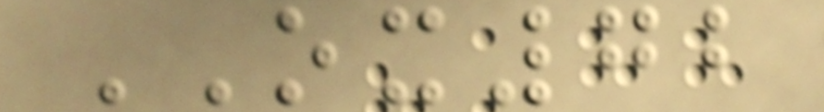OX72
